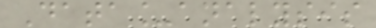Data_analysis
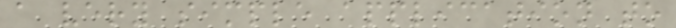a very simple application to
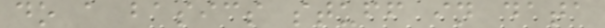do a basics stuff in data
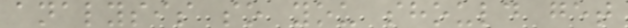analysis so you should get
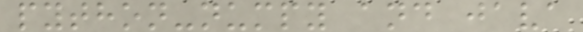python-numpy and java
